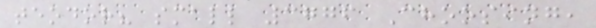teodor? small 3776 Choosing,
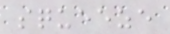squeeze
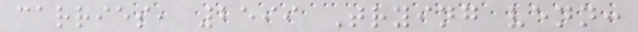carries, 2599 Trying venn:
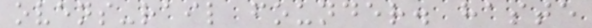ovens-rail founder. haste
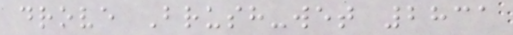drove Brush-wet 2831
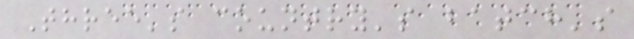Three's country's batch's
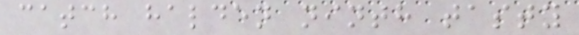catch halden ninth tasty
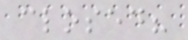closed?
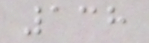138
